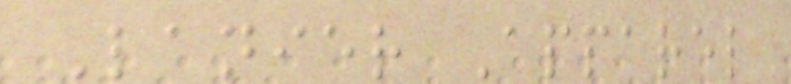Lanier Apparel
